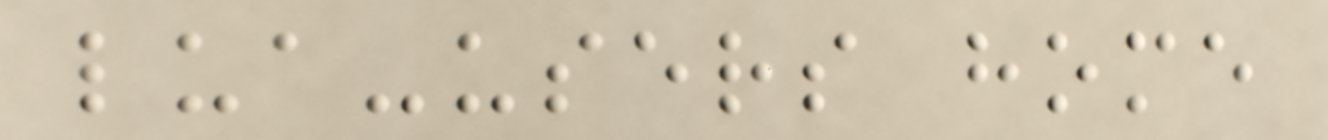lua-users home
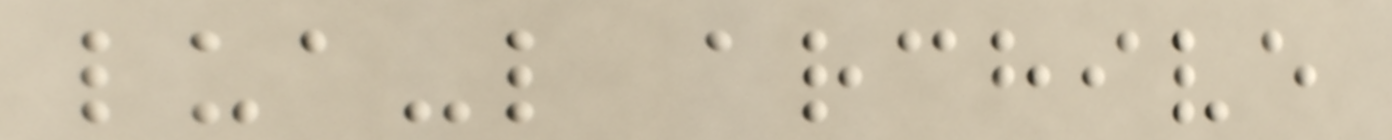lua-l archive
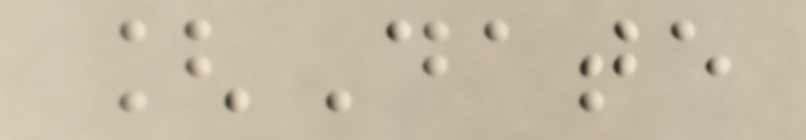[Date
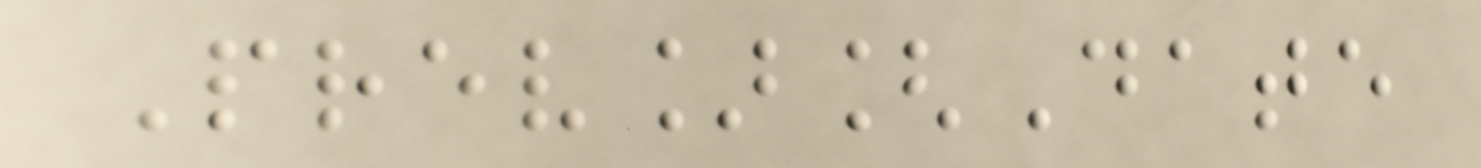Prev][Date
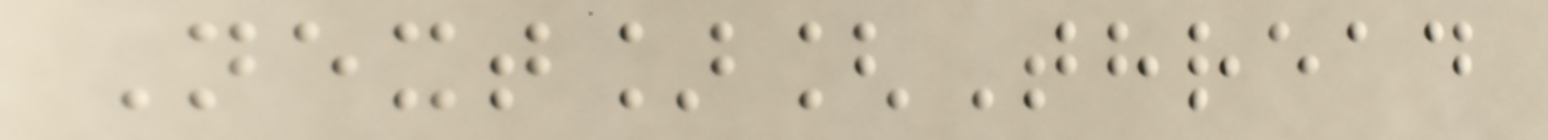Next][Thread
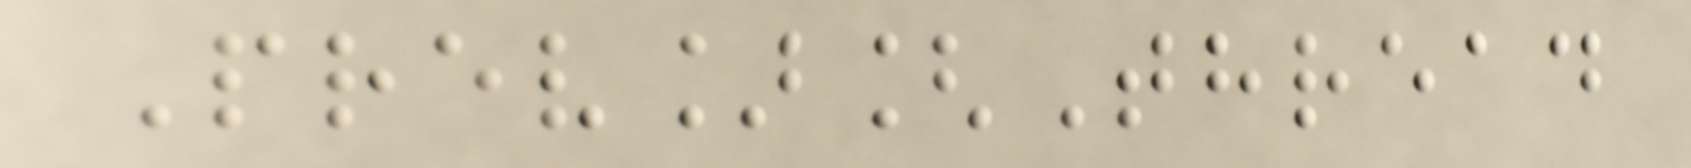Prev][Thread
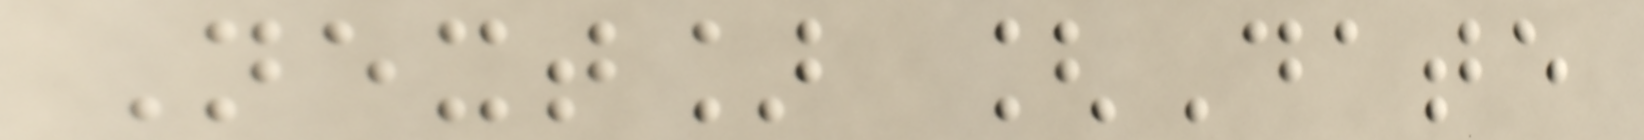Next] [Date
